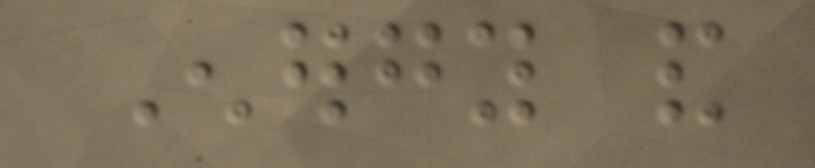Energy and
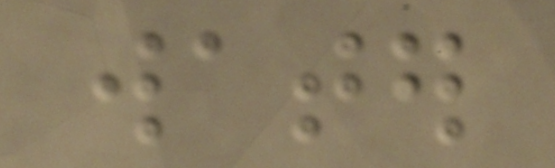water
